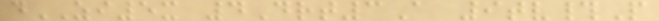dZI5x 4Drt3A 9tv#P
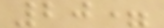20=
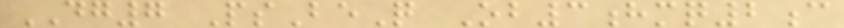DG7 PsBeQ Ob3hmq2c
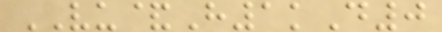VU&H1kD0
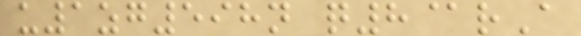u1zg598n q8@rA
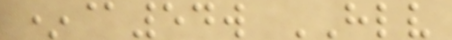*@54w HLV
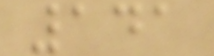141
